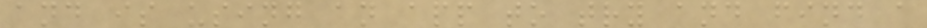and is using an app to try and find a
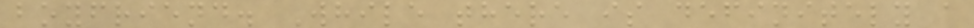boyfriend. While there is definitely a
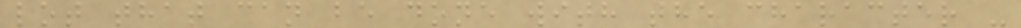lot that can be done with the character -
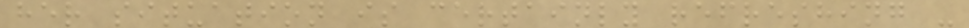her situation is certainly refreshing -
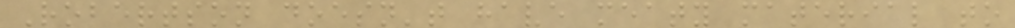Robertson doesn't have meaty material to
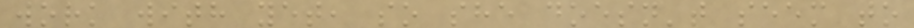work with yet, so she doesn't seem to
